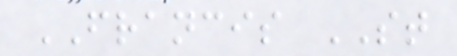FRANCIS ST
